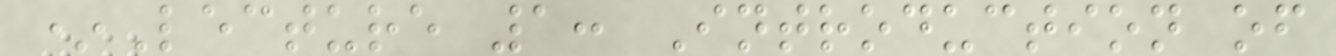*Lecture 1: Introduction of
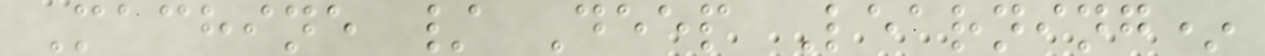Machine / Deep Learning*
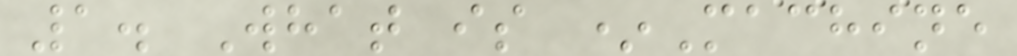1. What is *Machine
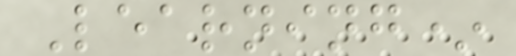Learning*
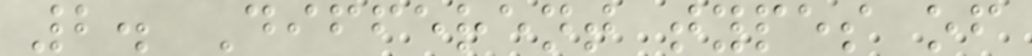2. Different types of
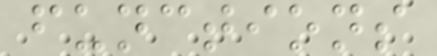functions
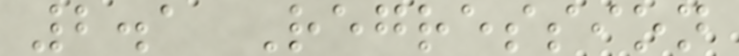2.1 Regression
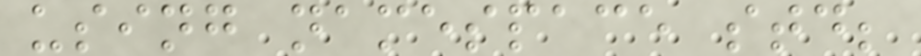using namespace std;
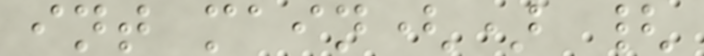int main() {
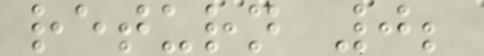return 0;
